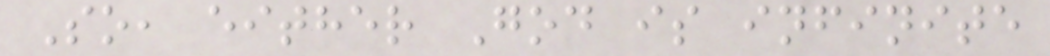So, either God is infinite
